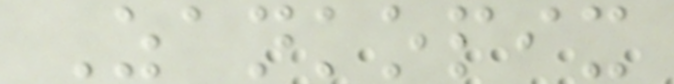Zankopix
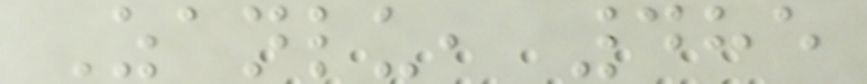Zanlu, 485
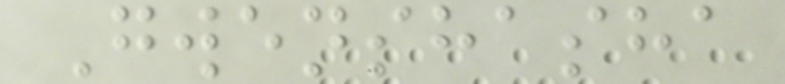Gwenshasha
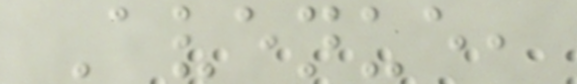Avenue,
